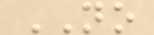NO
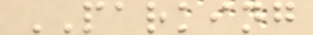PARKING
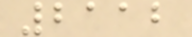2112
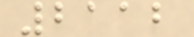2112
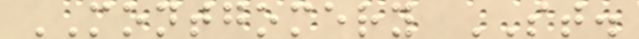MONTGOMERY ST.
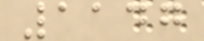1147
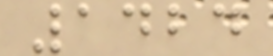1424
